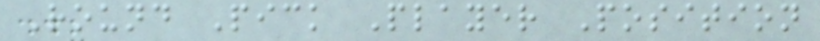Round Pick Player Position
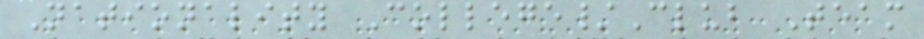Nationality College/Club Team
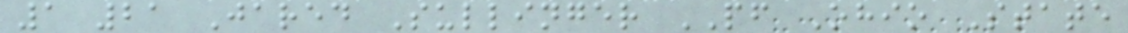1 21 Jared Sullinger PF Ohio State
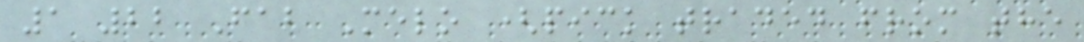1 22 Fab Melo (pick traded from the
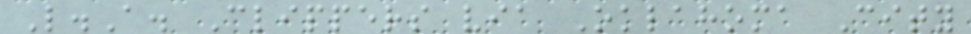L.A. Clippers via Oklahoma City
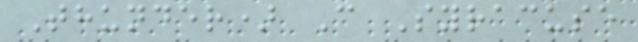Thunder) C Syracuse
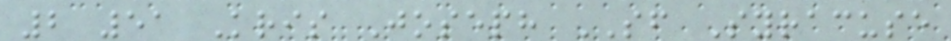2 51 Kris Joseph SF Syracuse
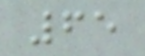65
